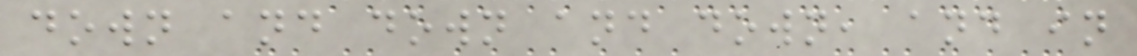down and down and down, and in
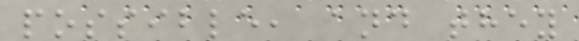possible, and they
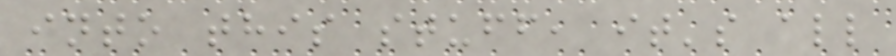into this stuff, it's all
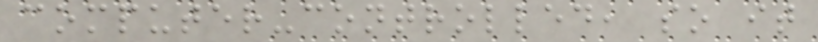computer-controlled, so it
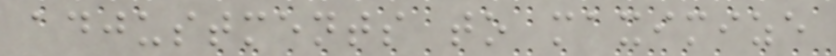adjustments to maximize
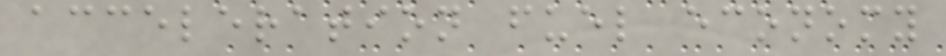acceleration fuel economy
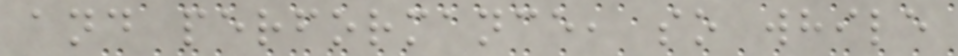and performance, so while
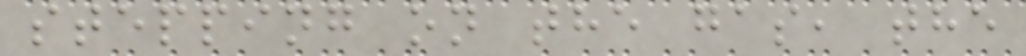stepping on the gas, the
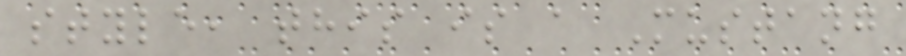style, this is a Mustang
